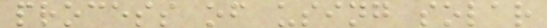process of using solar
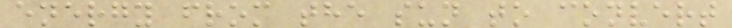energy from the sun to convert
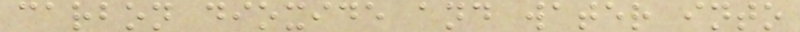carbon dioxide and water into
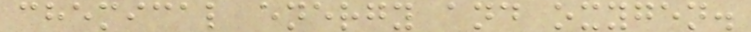chemical energy and oxygen.
